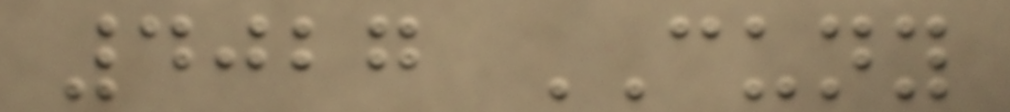4027 CUNY
